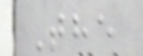The
